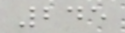245
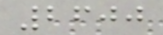2600
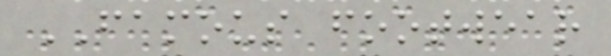FAMOUS footwear
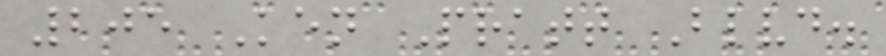205 Ken Pratt Blvd.
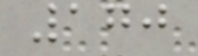170
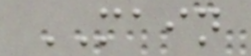MAIN
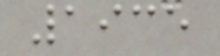1935
